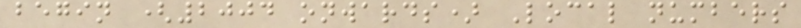begin (2004 onwards) Local numbers
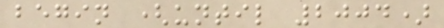begin (until 2004)
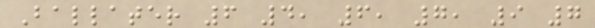Ballater 6 4, 6, 7, 9 7
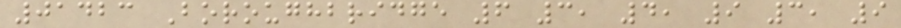01423 Boroughbridge 6 3, 4, 9 3, 9
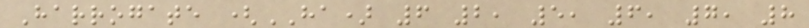Harrogate (HA) 6 2, 5, 6, 7, 8
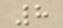8
